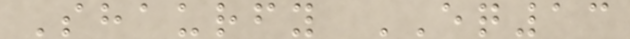Shaurfy EQ13
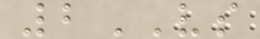2VS
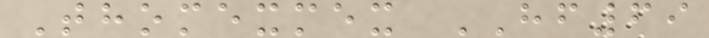Thomexmex HF69
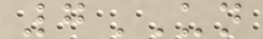7UN
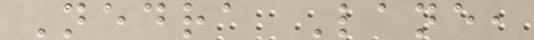Nedra Lane,
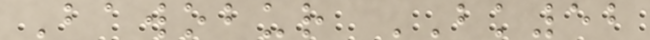Bawobur BK52
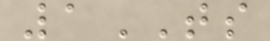1TS
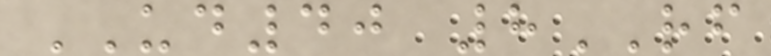UD40 8RF
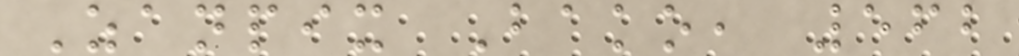Zanpix Bako, 562
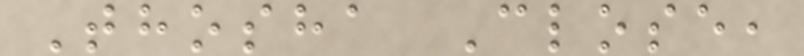Thosha Close,
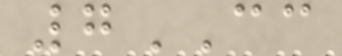7CC
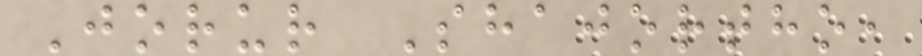Jorur Shajortho,
